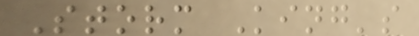Storm King's
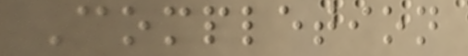Completion
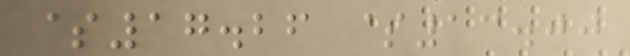$17.26 $13.00
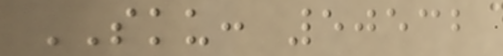SKU: 50532
